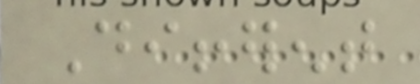Different
